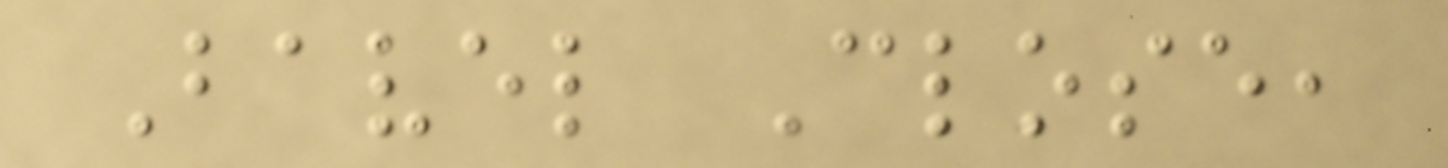Bavel Close,
